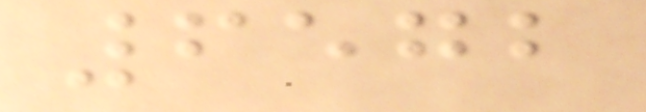6572
